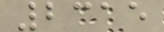2315
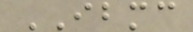IBMC
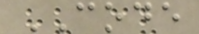CODE
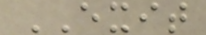EXIT
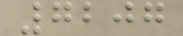7207
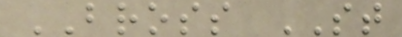BROSS ST
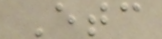Etc
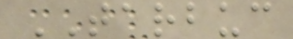TARBUC
